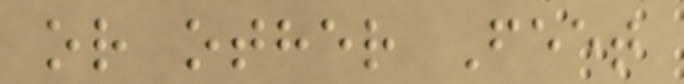or other Feet
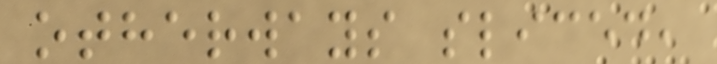otherways sliced,
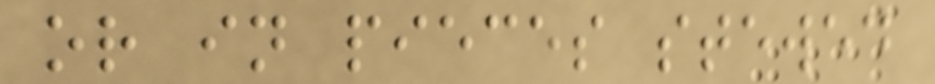or in pieces stewed
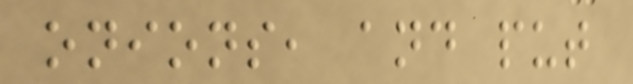onions, and put
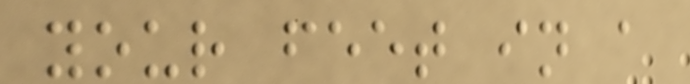your feet in a
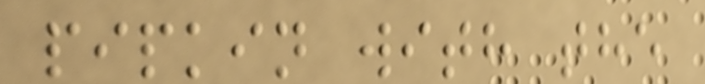pipkin with the
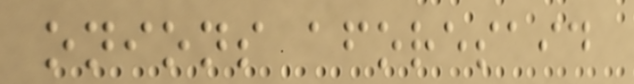onions aforesaid
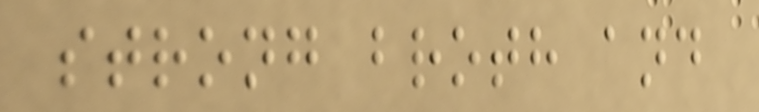strong broth and
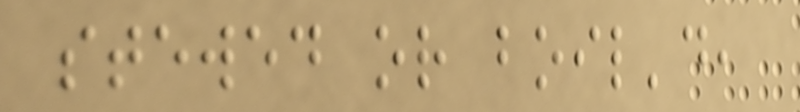stewed or boil'd,
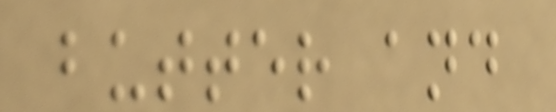butter and
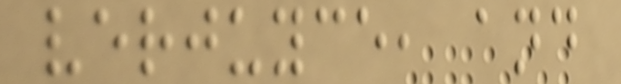verjuyce, and
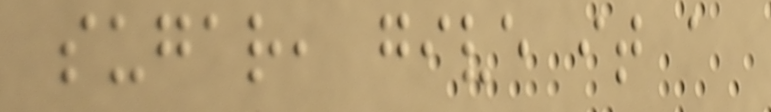sugar, give it a
